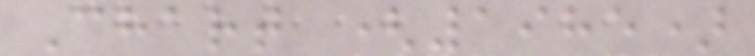Chart (1985)
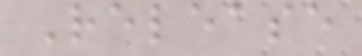Release
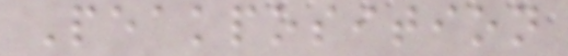Peakposition
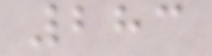283
